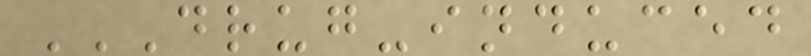DRUG-INDUCED
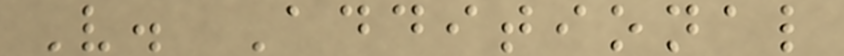V. Additional
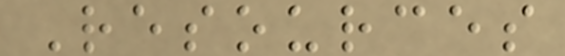Resources
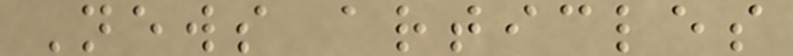News articles
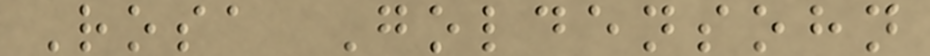Rosa Goldensohn
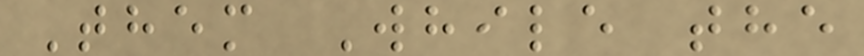Them While the
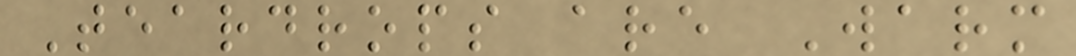Teardrops are Warm
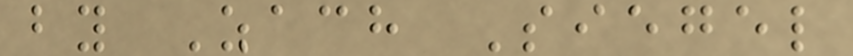by Zach Siegel
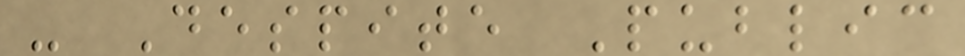- Despite Public
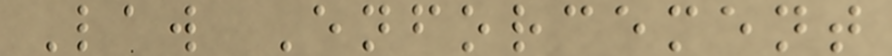Law Enforcement
